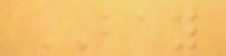BAY
